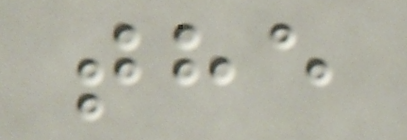the
